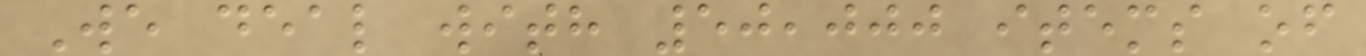We deal with 50,000 items of
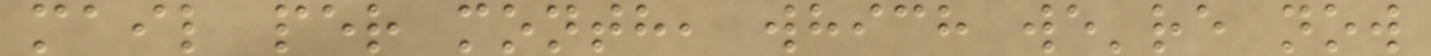mail per month, which we're now
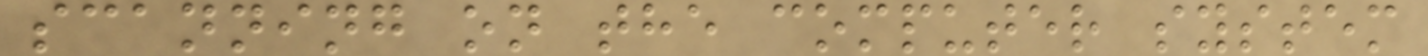scanning on the computer system
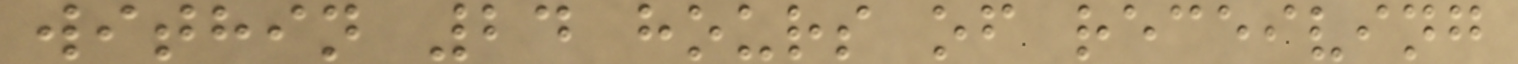within 24 hours of receiving
